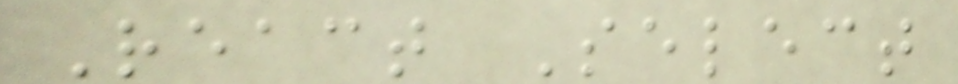React Select
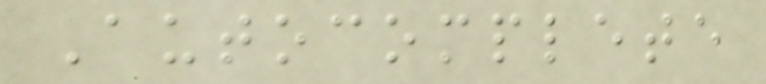Autocomplete
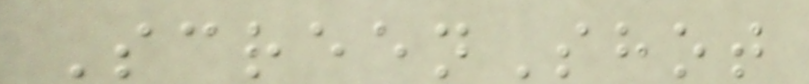ScreenShot
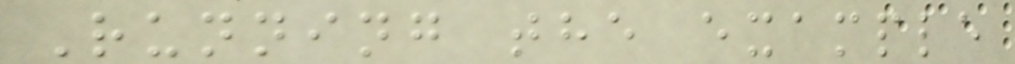Running the example
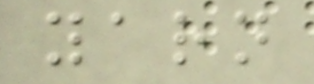yarn
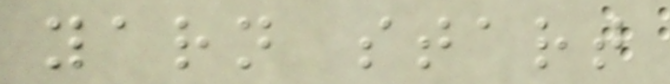yarn start
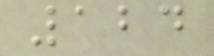124
